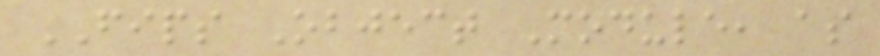FIPS Object Module, as
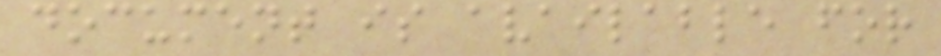document is available for
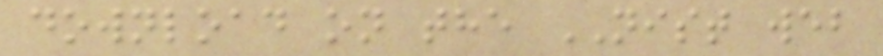download on the NIST web
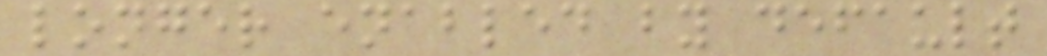longer enabled by default
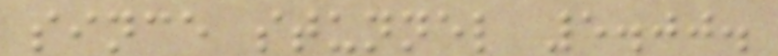since stunnel 5.00.
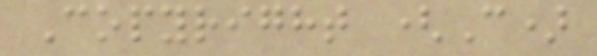Copyright (C)
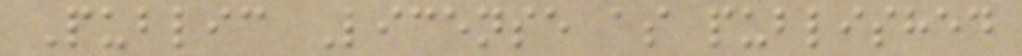Public License as published
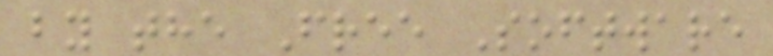by the Free Software
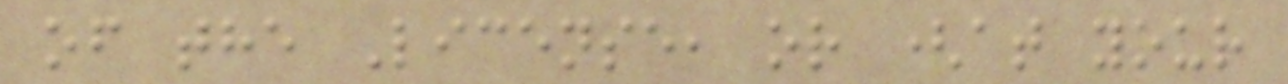of the License, or (at your
